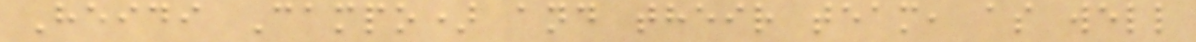Heidi Campo) and their team, as well
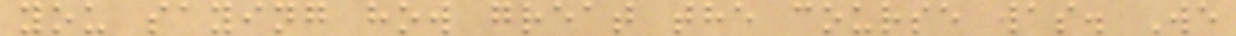you saying how great the course was. We
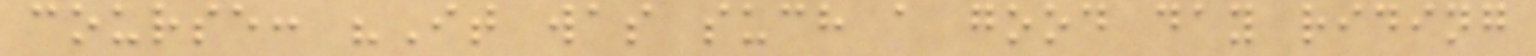course: "It was such a good day riding
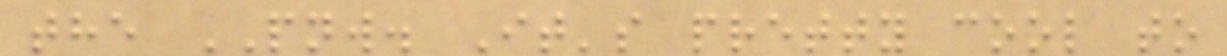the PNW. It's pretty cool to
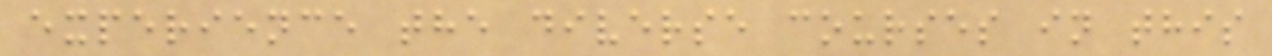experience the diverse courses in this
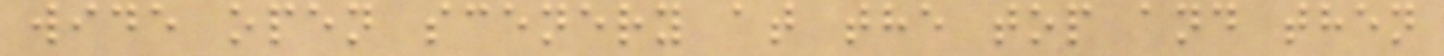wide open scenery at the top and then
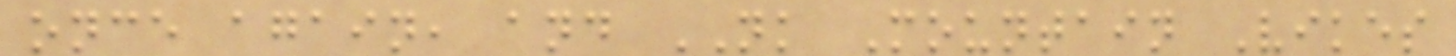once again, and NK Mountain Vikes
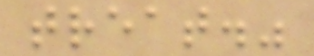treat."
